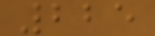225
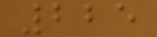225
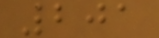201
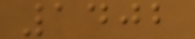1402
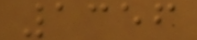1356
